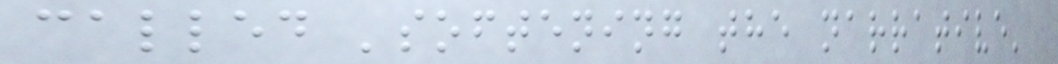called 'softening the narrative'
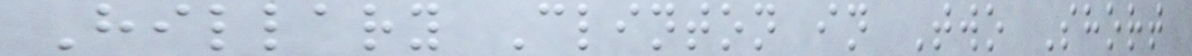Hillary Clinton in Two Short
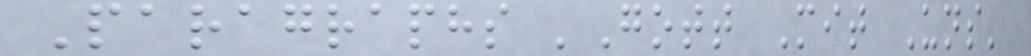Paragraphs 'Gott Mit Uns'
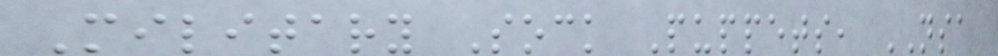Military Sock Puppets, NSA
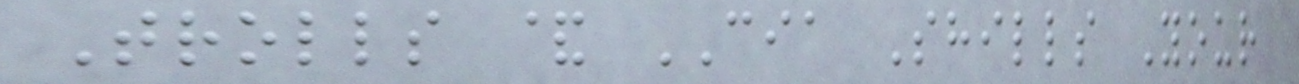Trolls & CIA Shills Your
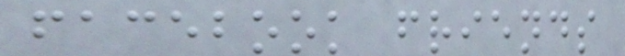facebook friends
